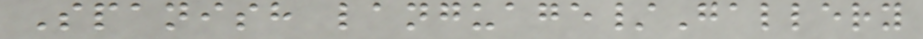Spanish language/Gallery
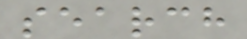search
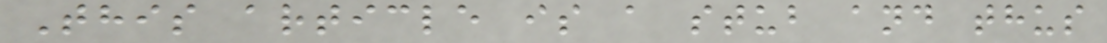This article is a stub and thus
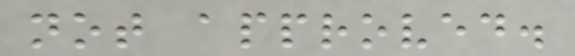not approved.
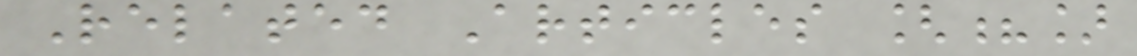Related Articles [?]
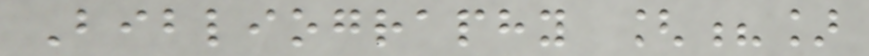Bibliography [?]
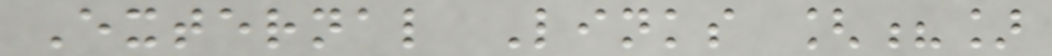External Links [?]
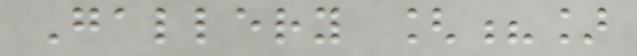Gallery [?]
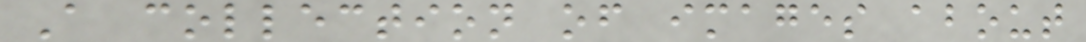A collection of images about
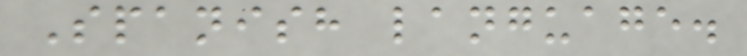Spanish language.
